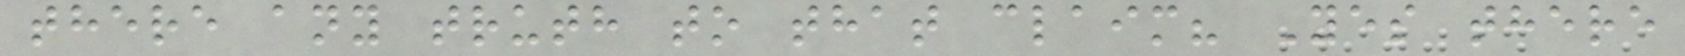there any truth to that claim? Yes there
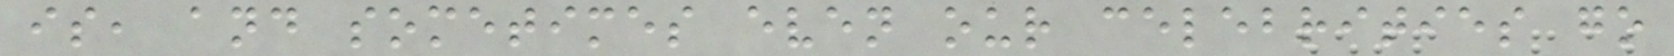is, and sometimes even our celebrities go
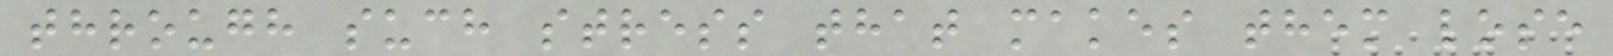through such stress that makes them lose
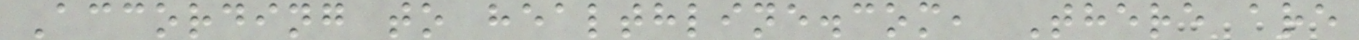According to healthline.com, There are
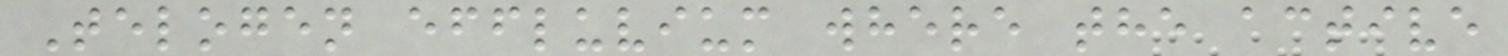Telogen effluvium where the active
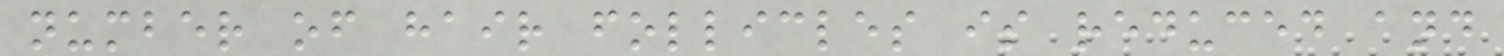number of hair follicles is reduced and
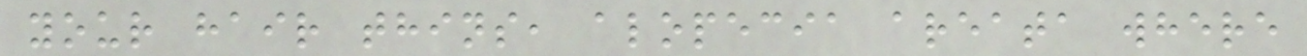your hair thins, alopecia areata where
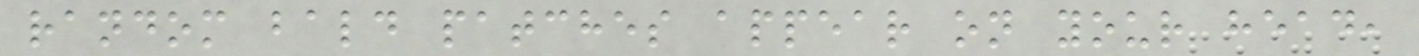random bald patches appear on your head,
